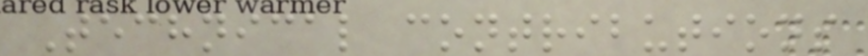Technical contributions
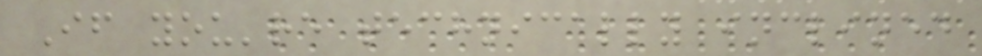If you're technically inclined
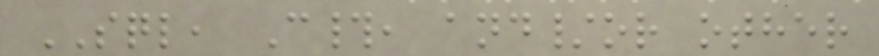SQL, C#, and/or other
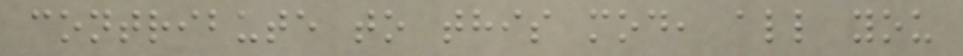contribute to this mod, all you
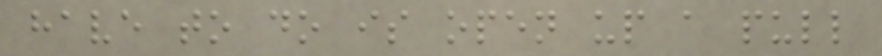have to do is open up a pull
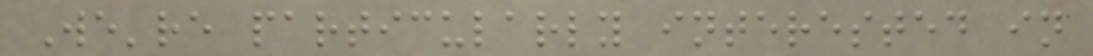We're particularly interested in
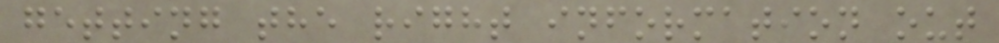getting the right information out
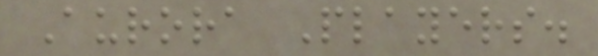Aurora Players.
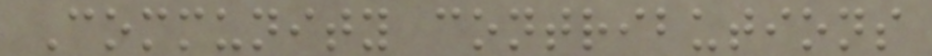Community contributions
